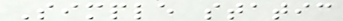Simple static
